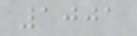1001
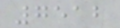7512
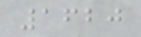1620
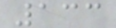133
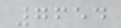7654
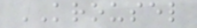KROUSEL
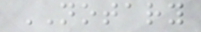NOTARY
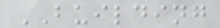BUILDING
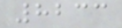8233
